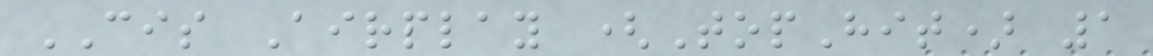CIS Airplay (TopHit) 1
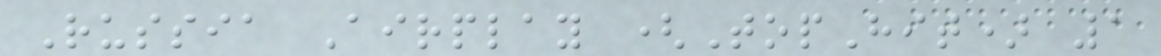Russia Airplay (TopHit) 1
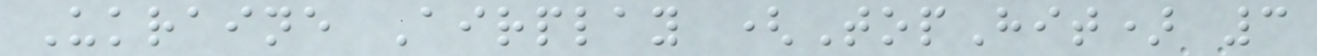Ukraine Airplay (TopHit) 3
